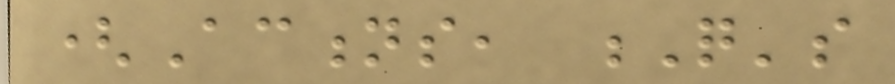(Actions, Q's
